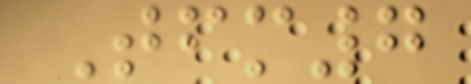Tfm7
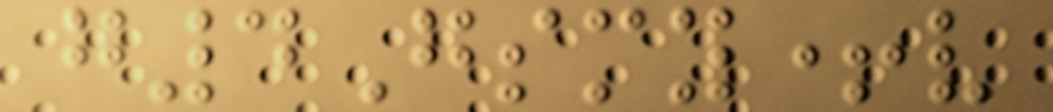g4Gsmy+v
